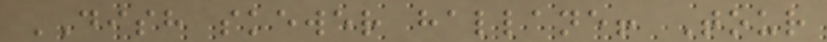DISH skewer hallane! Tour
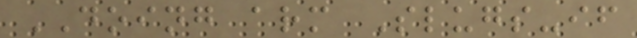DOING arm Slugs-if
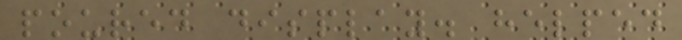poured display. helped
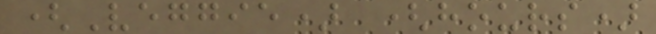(Veggie) (hours)
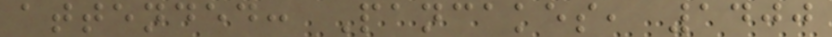attended: Pancakes, 1400
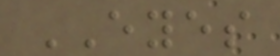EYES
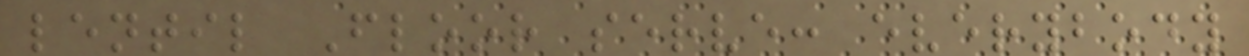lentil Floor serve: everybody
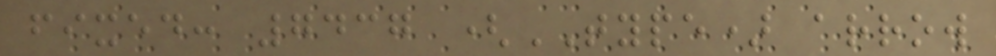fixed: 7437 (TYPE) arrow
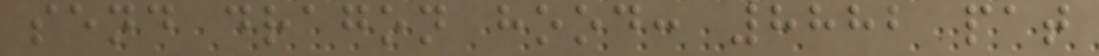send dragon hood: 8882 pat
